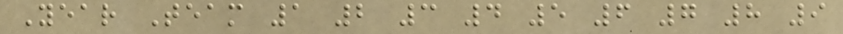Year Team 1 2 3 4 5 6 7 8 9
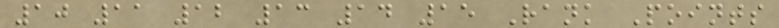10 11 12 13 14 15 Rank Points
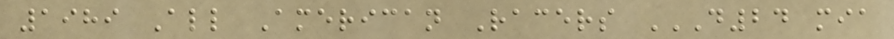1989 All American Racers D24 MIA
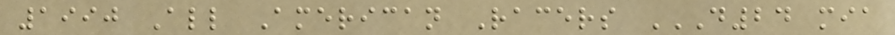1990 All American Racers D24 MIA
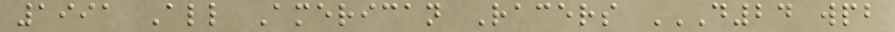1991 All American Racers D24 WPB
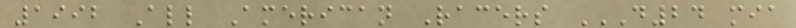1992 All American Racers D24 MIA
